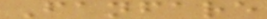Fanfare
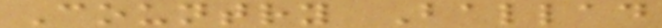Country Ballad
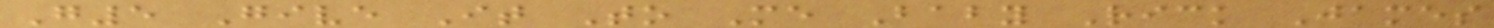G5 Give It To Me Baby Rick James
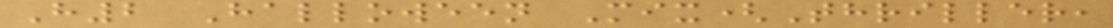H2 Halloween Mix(Thriller,
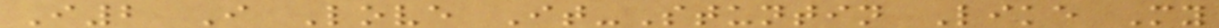I2 I Love It-Stuntin Like My
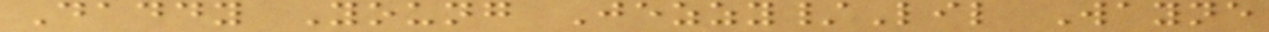Daddy Young Jezzy/Lil Wayne
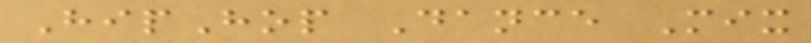HipHop Dance Mix
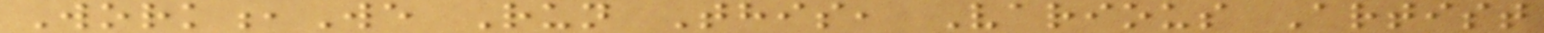Work,We Run This, Various Artist
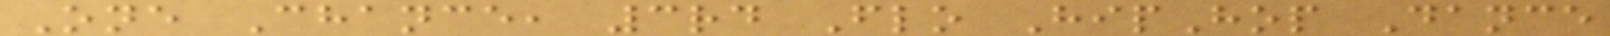One Chance, 3rd Flo HipHop Dance
